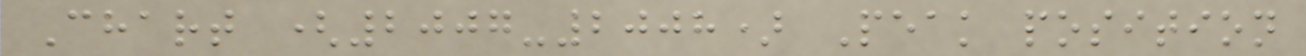Chart (2007-2008) Peak position
